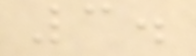3.
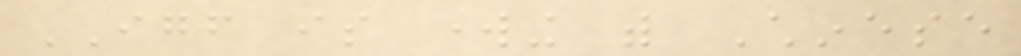IGF is working with Chinese
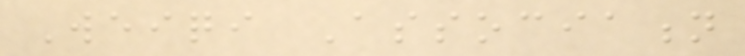Weiqi Association
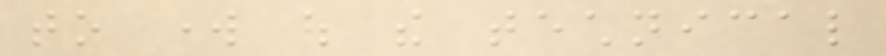to work out the technical
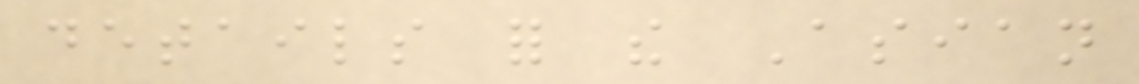details for the Asian
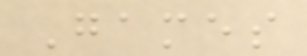Games
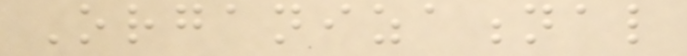Organizational
